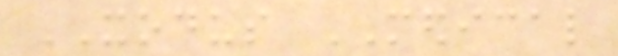XODUS MEDICAL
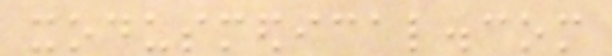xodusmedical.com
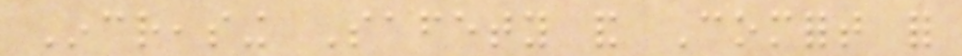Increasing Safety and Comfort for
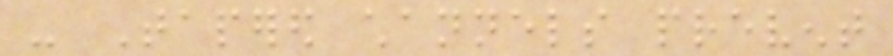- Tapered channels prevent
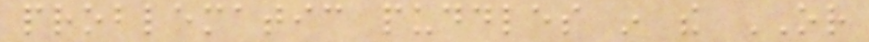problematic puddles in the OR
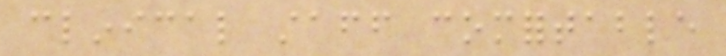clinical staff comfortable
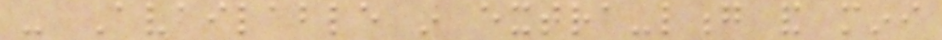- Available in extra-long and mini
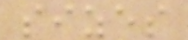sizes
